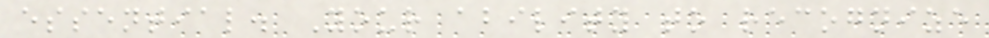essential. Your ability to recognize
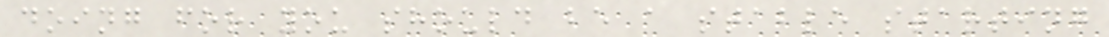doing for you should be a stable starting
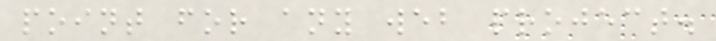point for any web project.
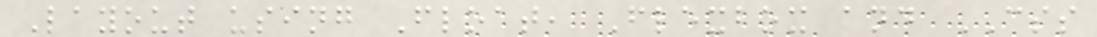Layout using Float, Flexbox and CSS
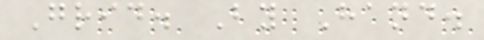Grid. By Hand.
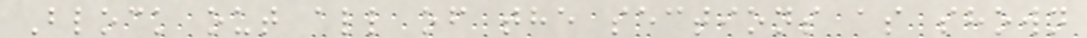Block out all of the sections as shown
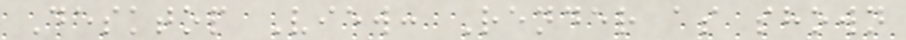Desktop View: Render as shown
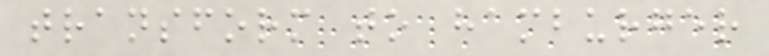transform to hamburger
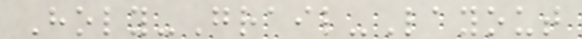Holy-Grail-Layout
